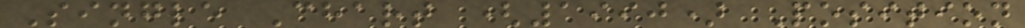Single Chart (1990) Position
